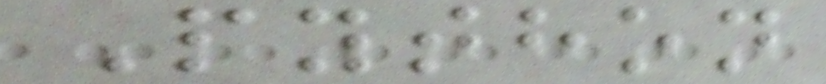Python
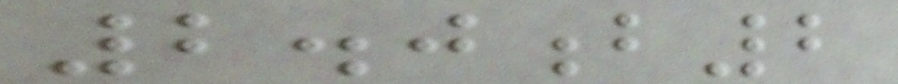2.0b2
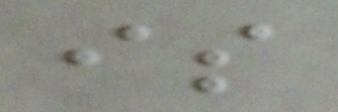is
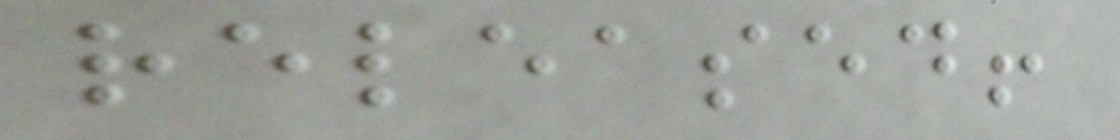released!
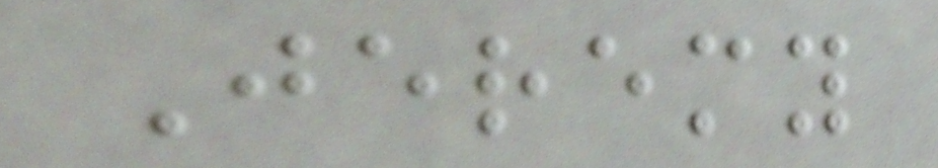Jeremy
